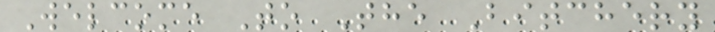Welcome To The Bitchery
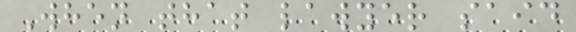When that lawyer said
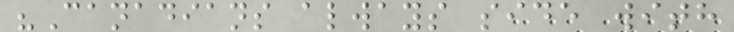"Canadians always side with
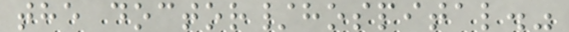the doctor/hospital."
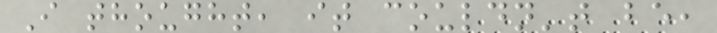I thought, it couldn't be,
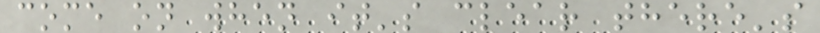come on when it's clear there's
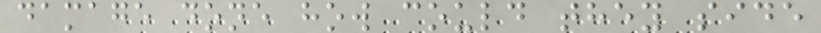damage done how could they side
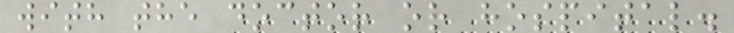with the doctor or hospital.
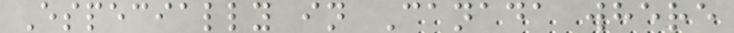Especially in Canada where
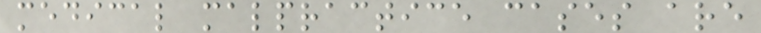medical malpractice cases are
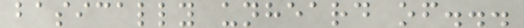basically unheard of...
